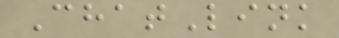ChatLink
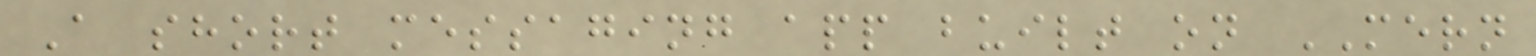A short messaging app built on MERN
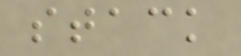stack
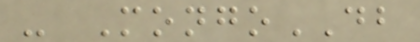- MongoDB
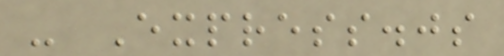- Express.js
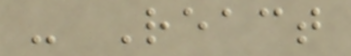- React
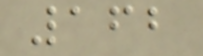162
